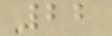22
